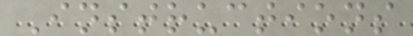Instructions
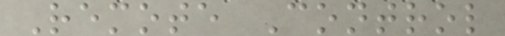Remote Control
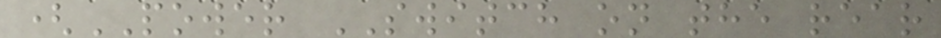(POWER SWITCH on the rear
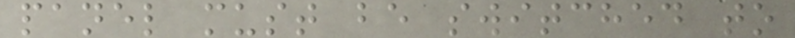panel must be switched to
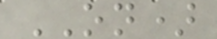ON)
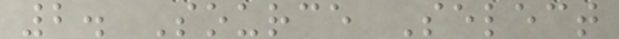2. Source Select
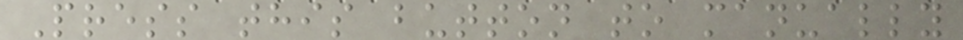Press this button to manually
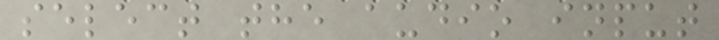select the audio input
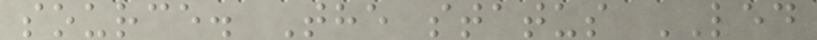source. The status LED
